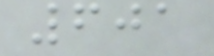601
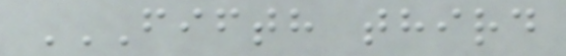FIFTH THIRD
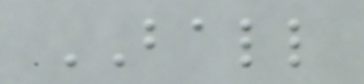BALL
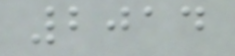2014
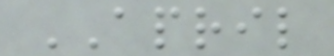APRIL
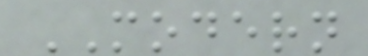MODERN
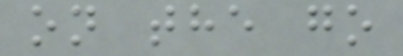on the go
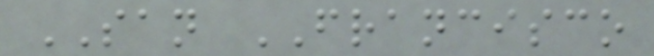SAN FRANCISCO
